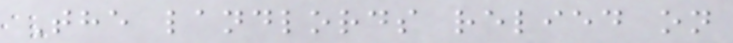The landlords relied on
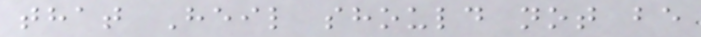that Heil should not be
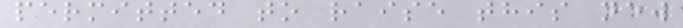permitted to raise this new
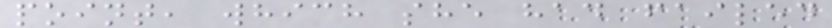point, which she had failed
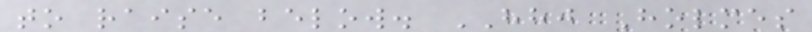to raise below. HHJ Holmes
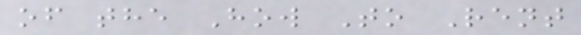of the How To Rent
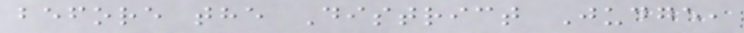before the District Judge,
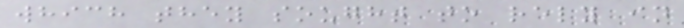which they sought to rely in
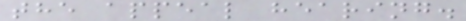the appeal hearing.
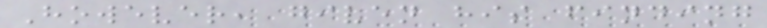However, given his finding
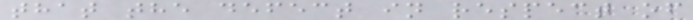that the defect in respect of
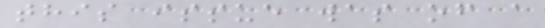this issue was of a
